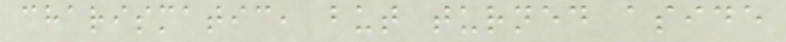charismatic, but turned aside
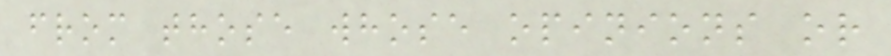from those whose opinions or
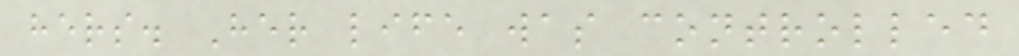hers. Her life was controlled
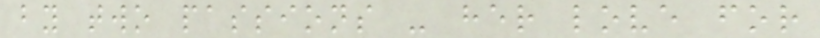by two passions - her love for
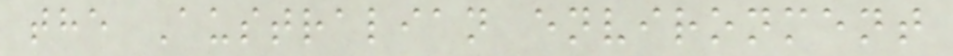the Australian environment
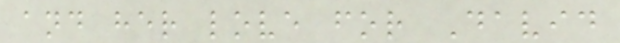and her love for David
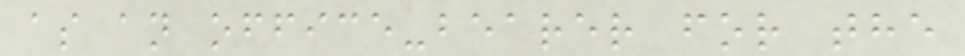as an office-bearer for the
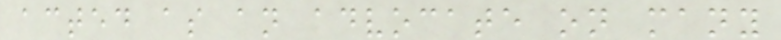acted as an advocate on many
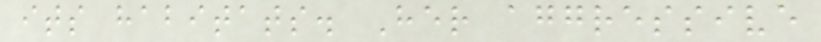its habitats. Her aggressive
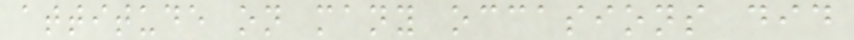attitude on many occasions did
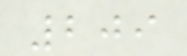209
